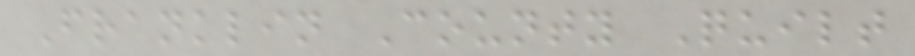Franklin County Quilt
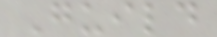Guild
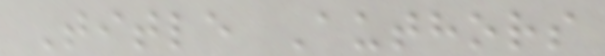Title Authors
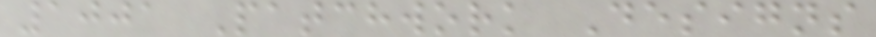1001 Patchwork Designs
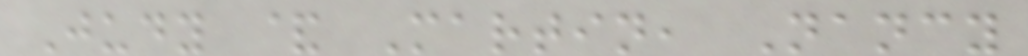Judy & Martin, Nancy
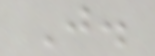J.
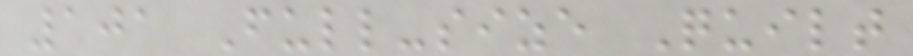101 Full-size Quilt
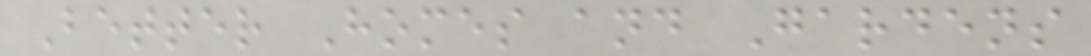Better Homes and Gardens
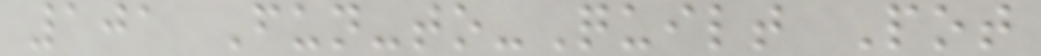101 Fun-to-Quilt Pot
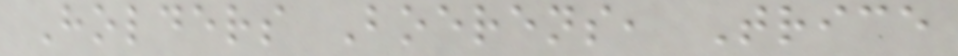Holders Boerens, Trice
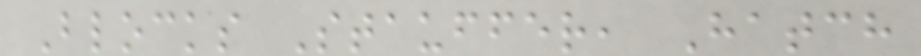Blocks Stauffer, Hatch
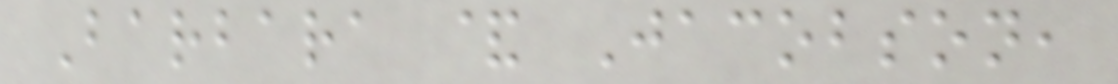Barbara & Jacobson,
